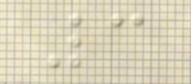3
